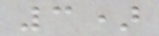3)
